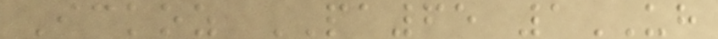Ickoz PA65 1UH
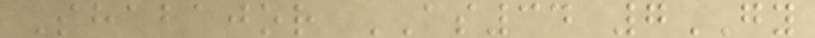Shabajor AS34 7GY
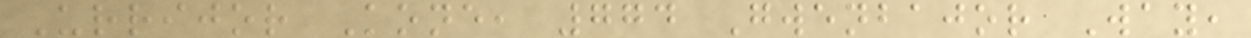Urrijor Kone, 774 Gwenbajor Way,
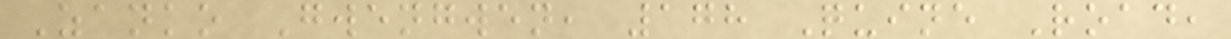Zanko Gwengwen, 178 Quine Road,
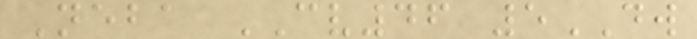Neba CV46 5DW
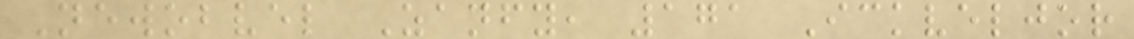Newobvel Zanfy, 171 Ickveljor
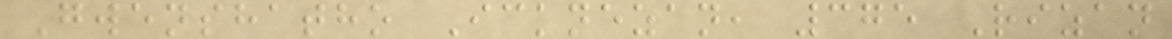Gwenshatho Icknezan, 375 Rizan
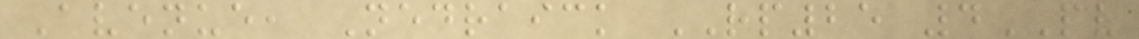Avenue, Nedraick RP25 4PV
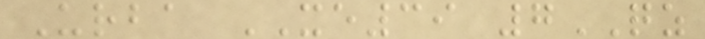Urba XE39 7QZ
